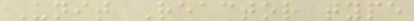Unit Reactor type
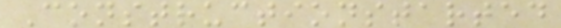Constructionstarted
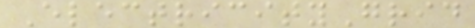ElectricityGrid
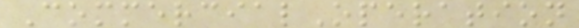CommercialOperation
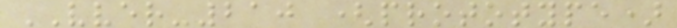VVER-210 (prototype)
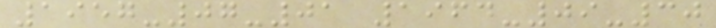1957-07-01 1964-09-30
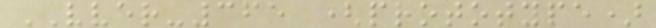VVER-365 (prototype)
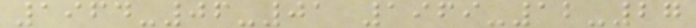1964-06-01 1969-12-27
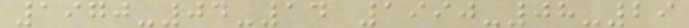1970-04-14 1990-08-29
